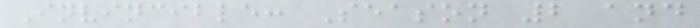Invincible: Season 2 and
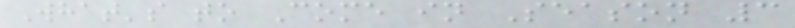What's to Come in Season 3
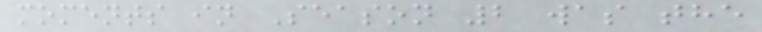moments in Season 2 was the
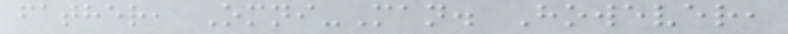father, Omni-Man. However,
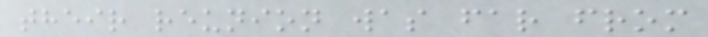their reunion was far from
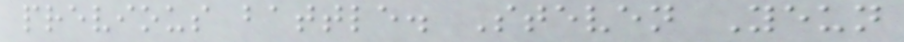previous battle. Steven Yeun
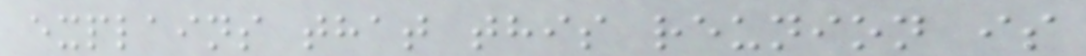explains that this reunion is
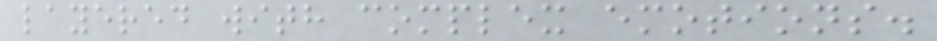layered with complex emotions.
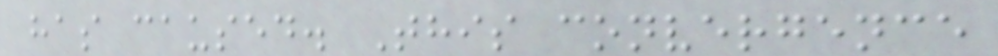has caused. This convergence
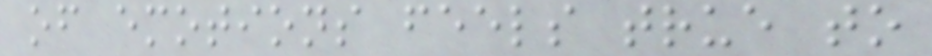of emotions feels true to
